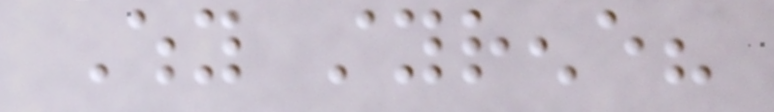Why styrene?
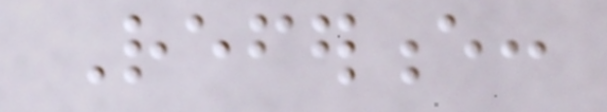Reference:
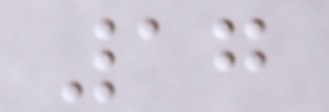17
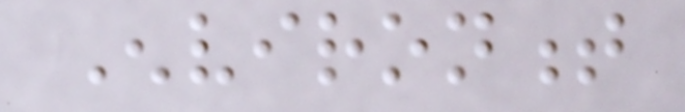Environment
